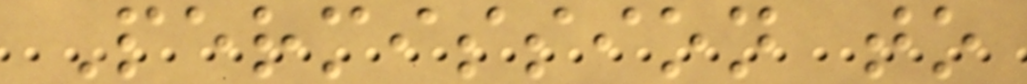Permission to
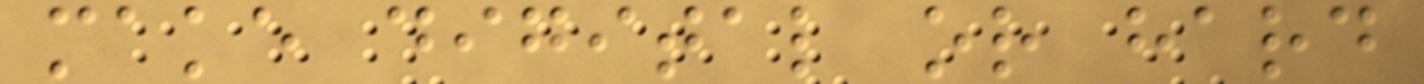make digital or hard
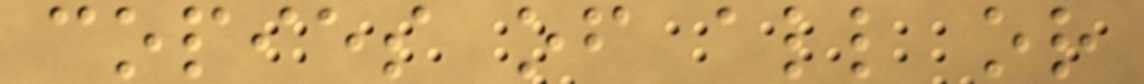copies of all or
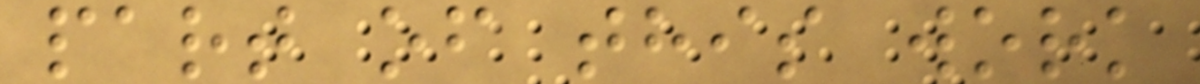part of this work
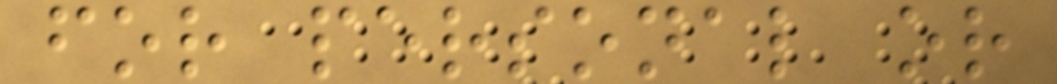for personal or
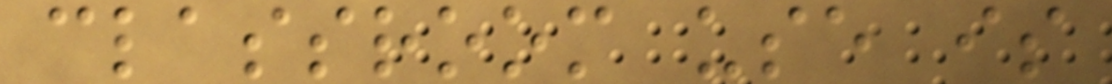classroom use is
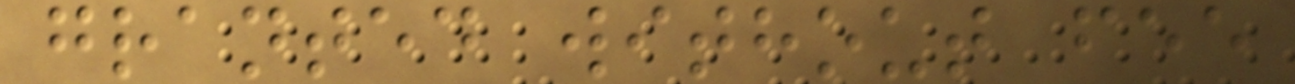granted without fee
